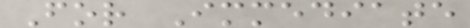For Immediate
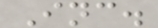Inc.
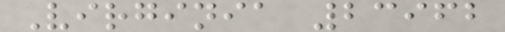Virginia 23962
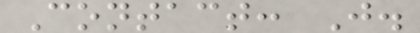Contact: J.
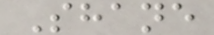Shane
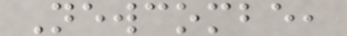Newcombe,
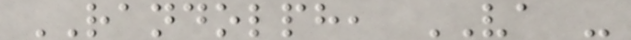RANDOLPH, VA -
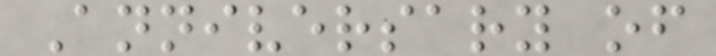Anniversary of
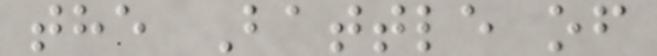the Battle of
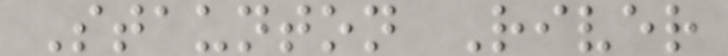Staunton River
